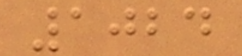1024
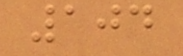104
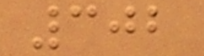302
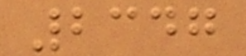2347
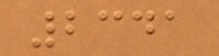2341
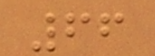66
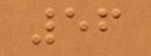56
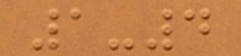1-4
